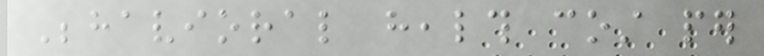Behavioral health cost per
